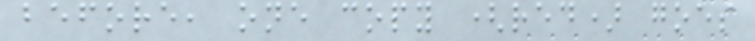before, one copy (red) goes
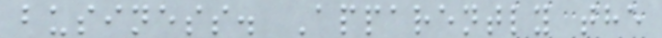business. Apparently the
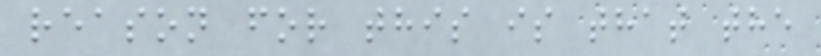reason for this is that the
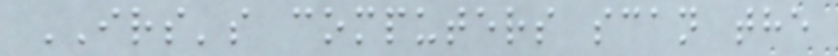IRS's computers scan the
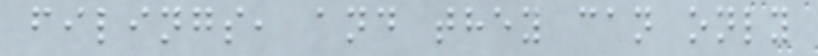filings, and they can only
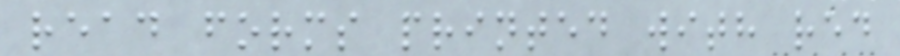read forms printed with red
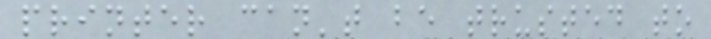printer can't be trusted to
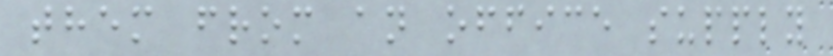them from an office supply
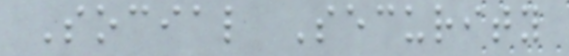Social Security
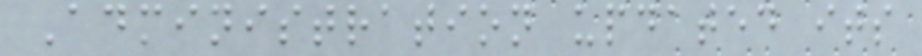Administration updated its
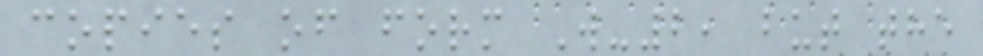copies of form W-2, but the
